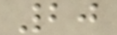20
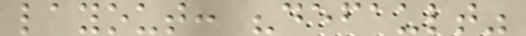layout: "default"
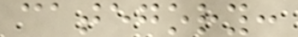category:
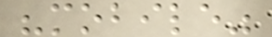"mobile"
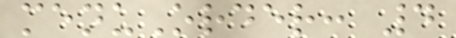menuOrder: 4
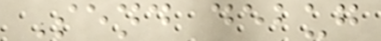Send debug
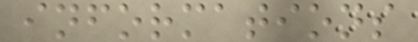informations
